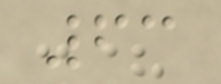63
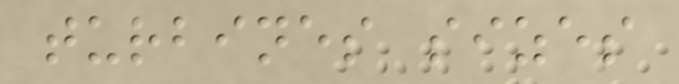turbines sizes
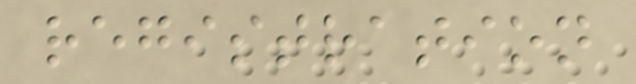registration
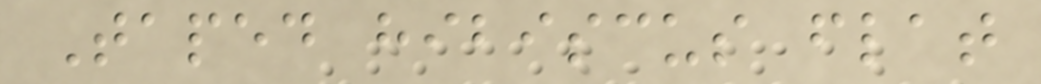Taped hibiscus flat
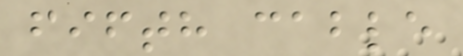fifth cable
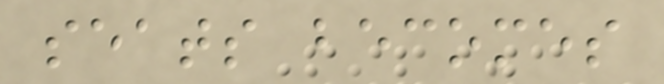seats becomes
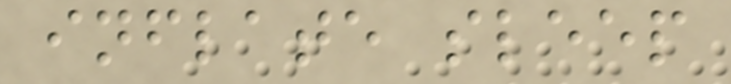inflate sleep
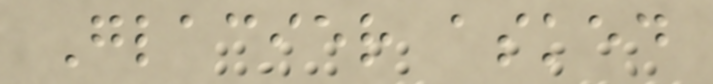Glacier asked
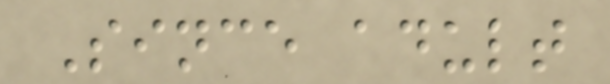Since adult
